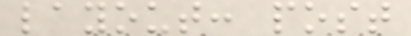layout: post
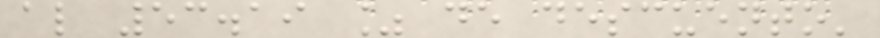al 53.19 % de descuento'
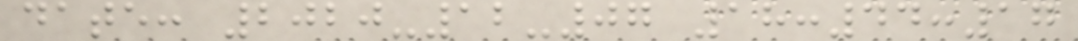date: 2020-12-07 18:44:17
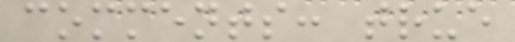comments: true
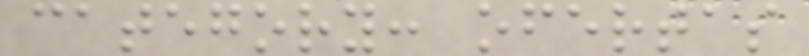category: ofertas
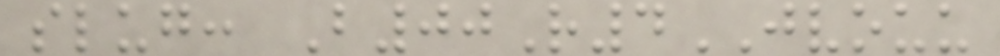slug: B00R4JVOUU
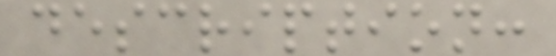description:
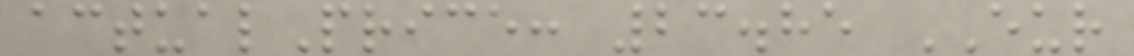actualPrice: 23.85 EUR
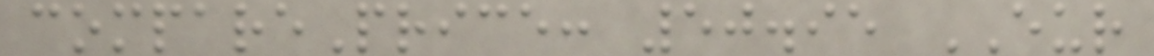comparePrice: 50.95 EUR
